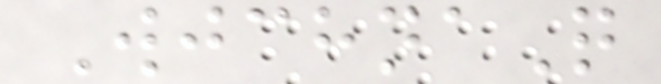WjchnaQ
